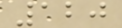120
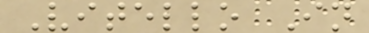Vitello In
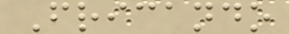Fricando
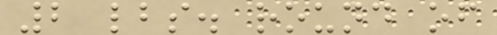2 lbs. round of
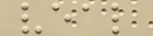veal
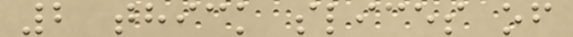2 thick slices of
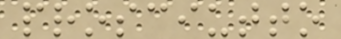prosciutto
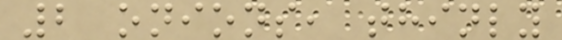2 onions, thinly
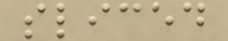sliced
